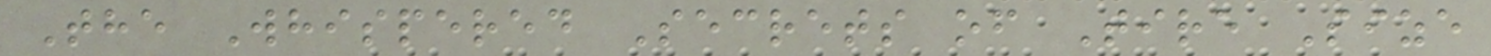The Whispered Secrets of Tire Size
